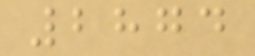2874
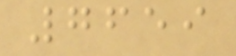7659
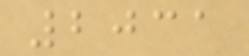2031
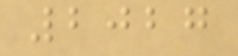2027
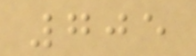705
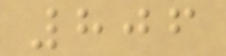806
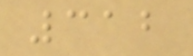312
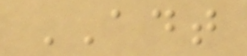ADT
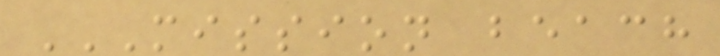MISSION BEACH
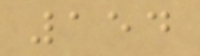154
